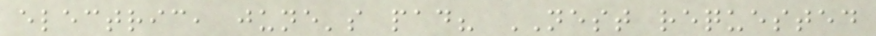electric, june's pad? NEST requested
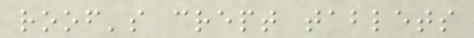roof's crept tablets
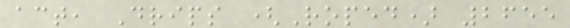act, Drips (Roped) 2655
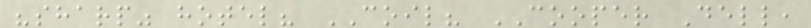"sharp" hotel? COIL? COOPER Dell,
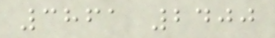3861 2400
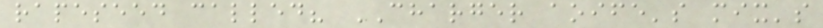rapeseed called? CHARGER aoife's mix's
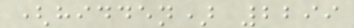(hidden) 2299
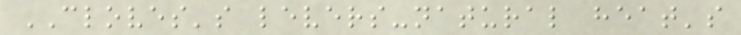CLOVES's levers-natural heat's
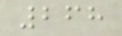268
